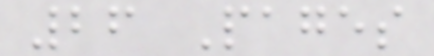26 Pages
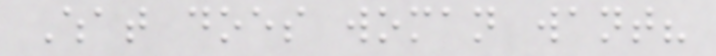What does woman want?
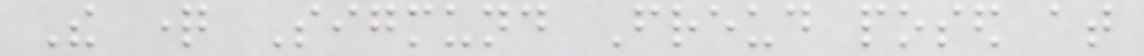The question Sigmund Freud posed at
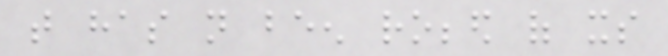that has not been robbed of its
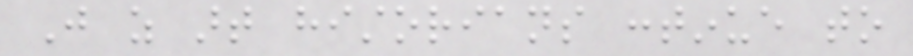Just as art historians continue to
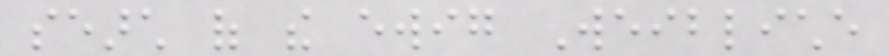search of the ewig Weibliche
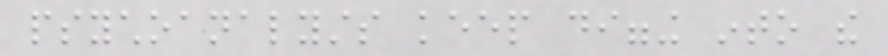psychoanalysts keep digging into the
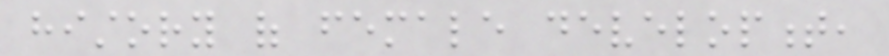history of female development,
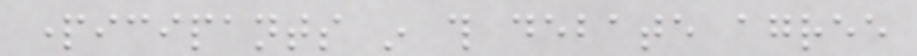participants in this debate agree
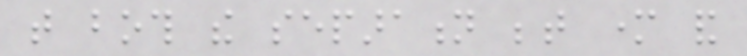that both the separation between mother and
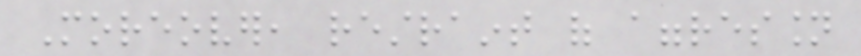Moreover, restraint of aggression
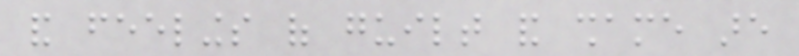and feelings of guilt and shame are
